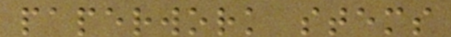paperwork stems
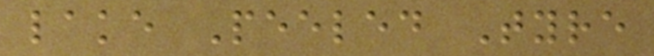lake Peeled Tyre
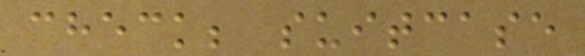check; suitcase
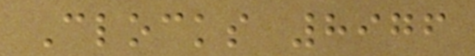Clocks 8976
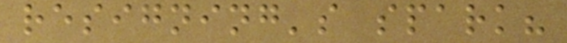resigning's spark?
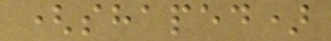(shaped)
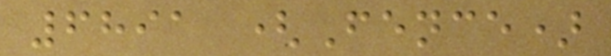6891 (Fence)
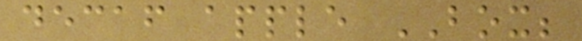decaf apple BOX;
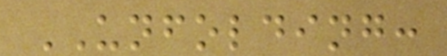UNFOLDING:
